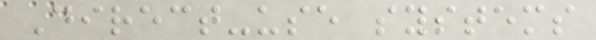Direct-use systems
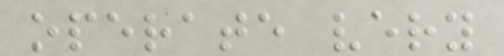operate very
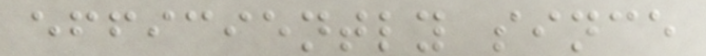efficiently since
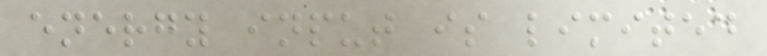energy input is limited
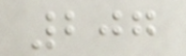207
